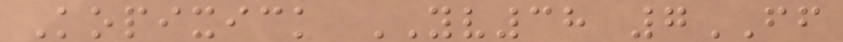Kopixick YV38 7FF
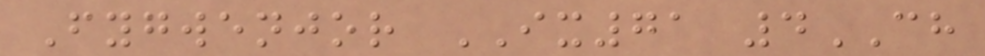Fygwenjor IX71 4CH
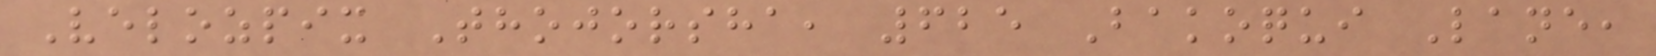Velozpix Thojorsha, 625 Bakoqui Lane,
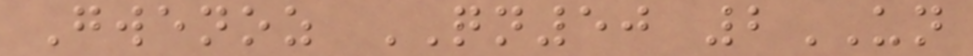Gwenoz QN50 2UN
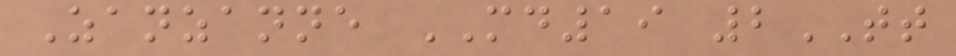Zanzanne MD19 2TT
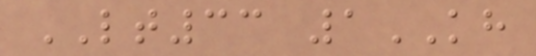LT33 1KH
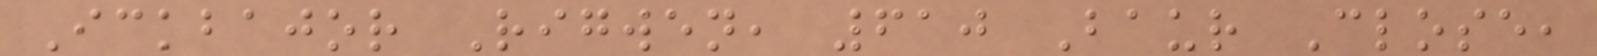Ickbajor Rigwen, 610 Baur Close,
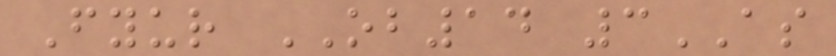Fyur OB14 3AS
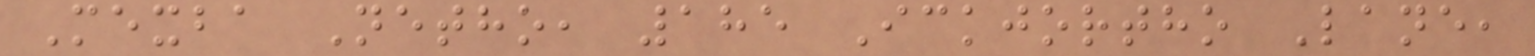Mexba Netho, 185 Ickjortho Lane,
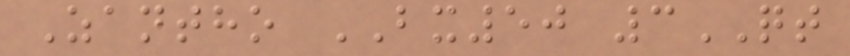Zantho BX50 3QT
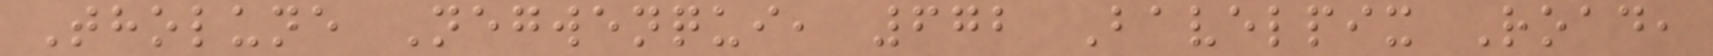Tholune Negwenqui, 672 Bavelpix Road,
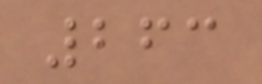263
